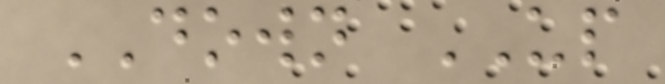DOWN UP
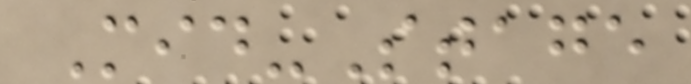Mid-Stage
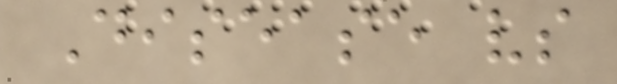Disease vs
